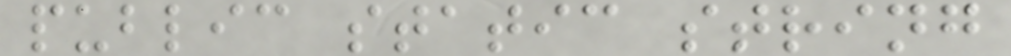public static string
